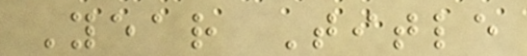Year Title
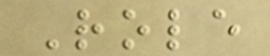Role
